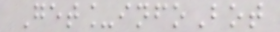Get_infoBot
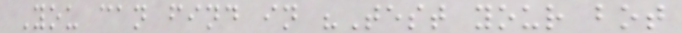You can find in "Test your bot
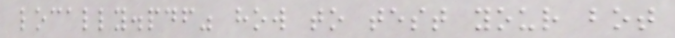locally.pdf" how to test your bot
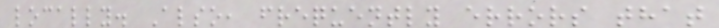locally. Also, frequently errors that
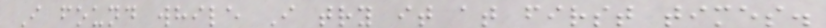I found while I try it at first times.
